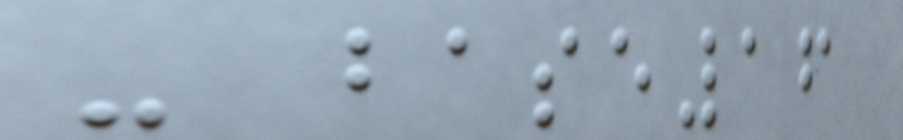- base16
